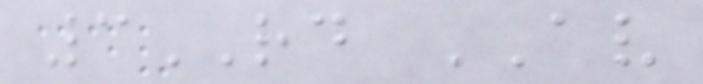3RD AV
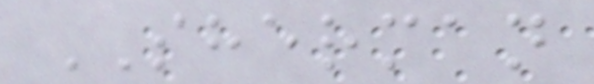SHERMAN
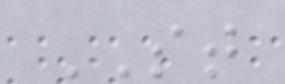ST
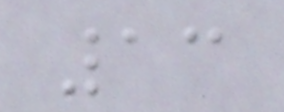13
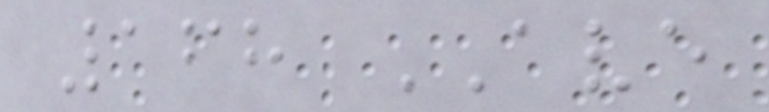168 AVE
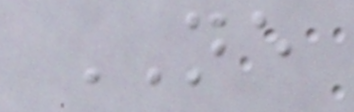NE
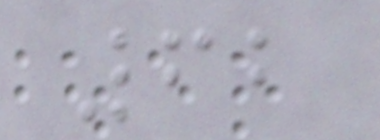62
